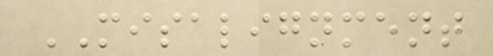MISALIGNMENT
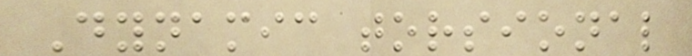Dynamic torsional
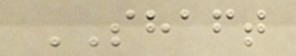SHAFT
